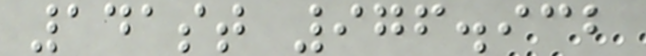141st 976.932
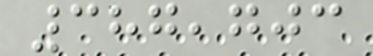387,703
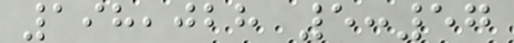198,028 5:57
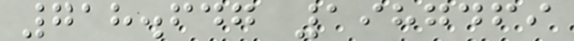718.647 1987469
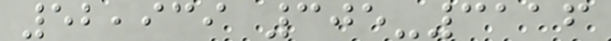52,939 305-3116
